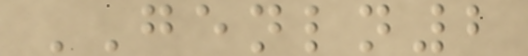GENLN2
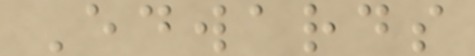Edwards
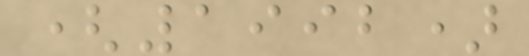(1992)
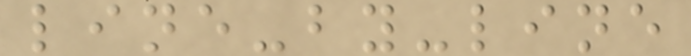line-by-line
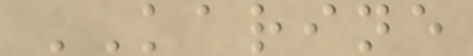KARINE
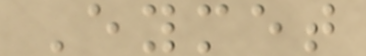Eymet
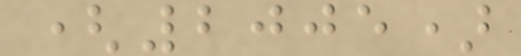(2005)
